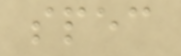spec
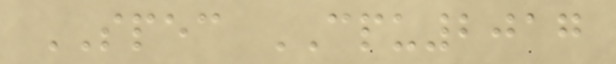SPEC CPU2017
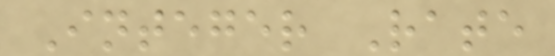Integer Rate
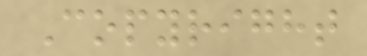Copyright
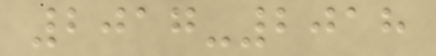2017-2018
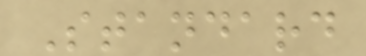Standard
